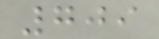709
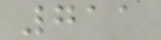711
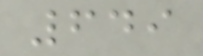649
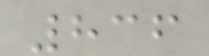836
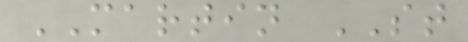MARTIN ST
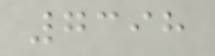7398
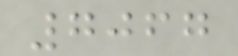7067
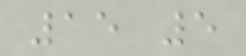15 5
